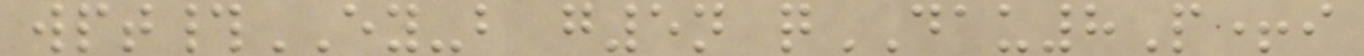wpt#EY-b g5n qDAU8P+i
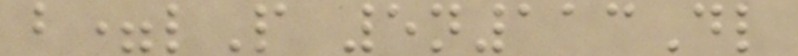b=lP 5n113Dl
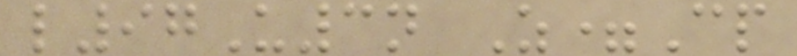l97U3n Z=Cp
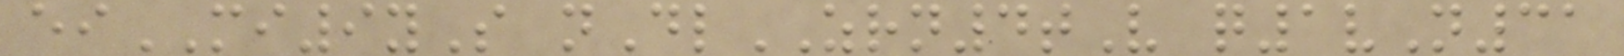eiMI9yS nDlZRN4tV q1vN31
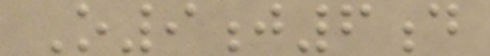O9j6d
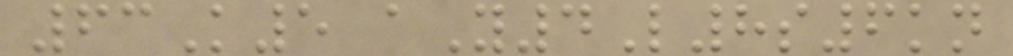63K5 aY4L8s6kn
